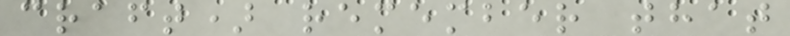craft) remember that
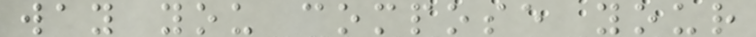way you compose your
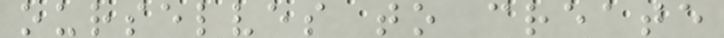ourselves to create
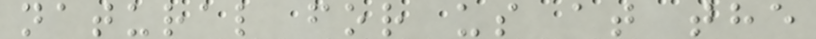natural for us at the
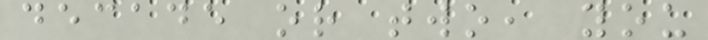decade or two, you
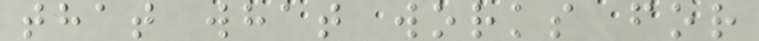that what works for
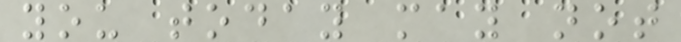you today may not
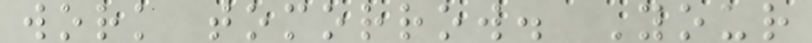work tomorrow. Your
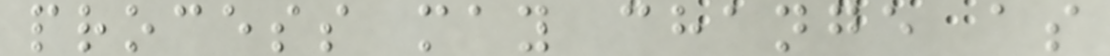process may change as
